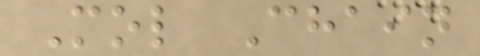Mol Chain
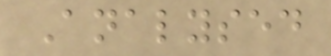Analysed
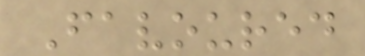Favoured
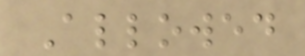Allowed
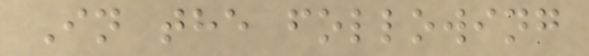In the following
